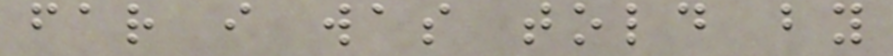far i was told by
